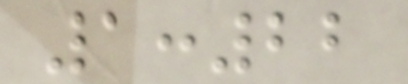1:22
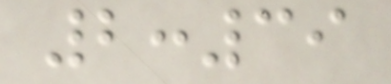2:39
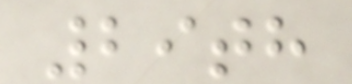29th
